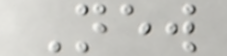New
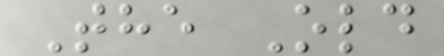The Old
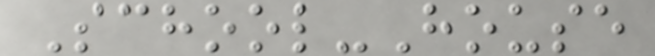School-House
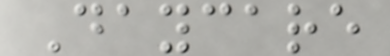Daycare
